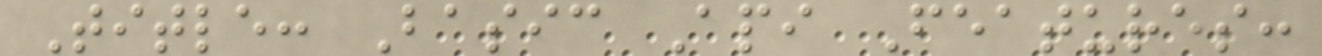Title: Basic Api Features:
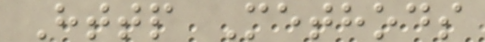Http Methods
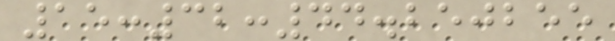15:32:44.250255
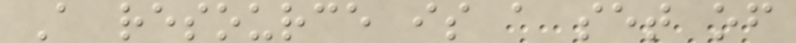A resource is a set of
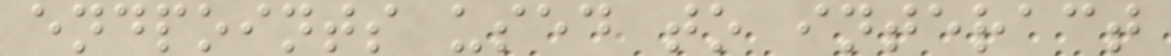endpoints used to interact
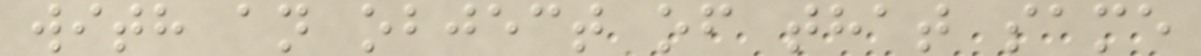with an object of that same
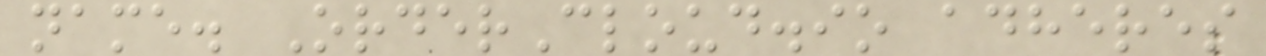name. OrderCloud.io adheres
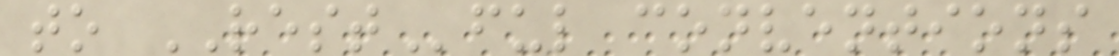to RESTful conventions
